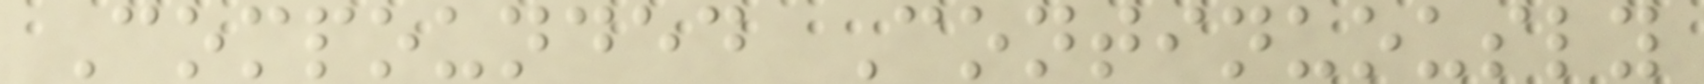Compounded Continuously
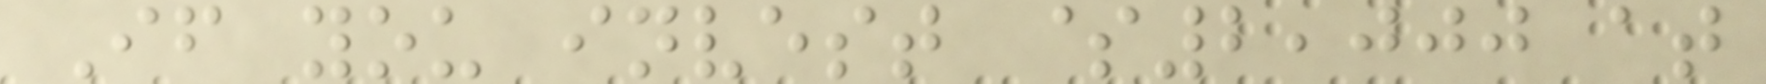If you invest $2,000 at
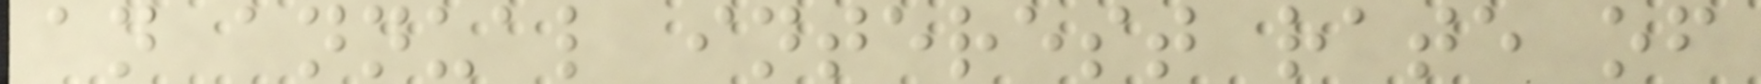an annual interest rate of
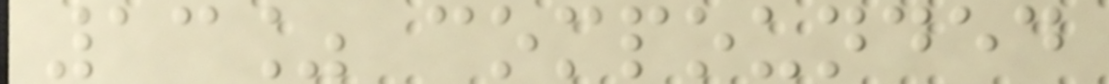13% compounded
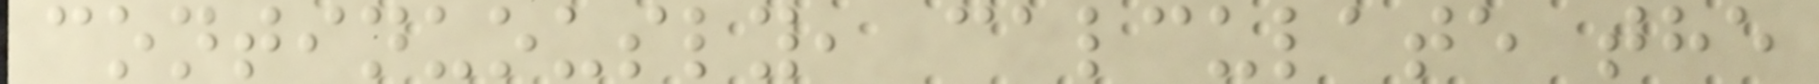continuously, calculate the
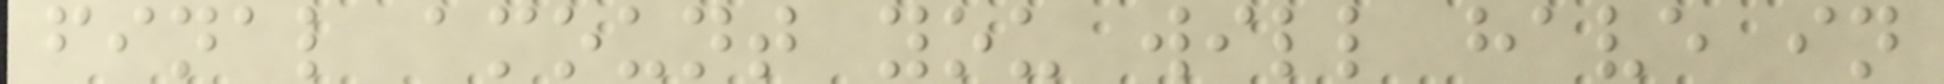final amount you will have in
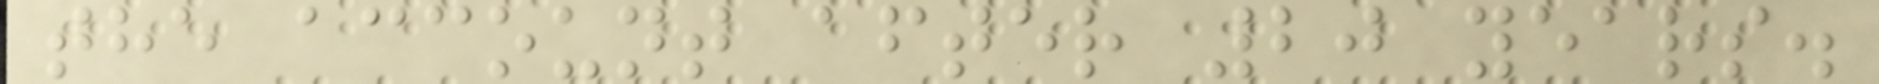the account after 20 years.
